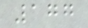177
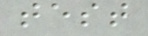test
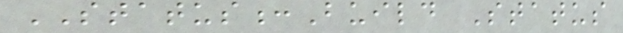STATUS:Build Status
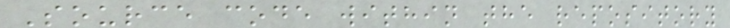Source code within the repository
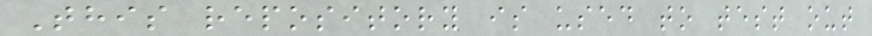This repository is used to test out
